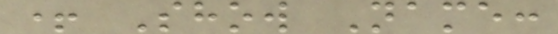+ Show Name:
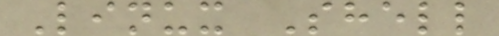Linux Shell
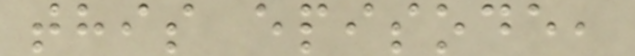this episode,
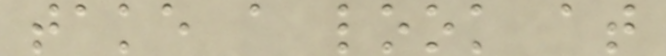take a look at
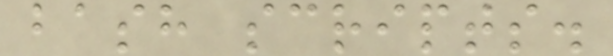bash scripts.
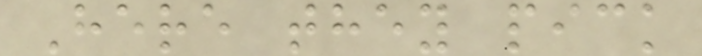Here they pick
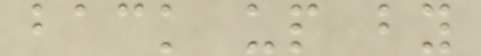back up by
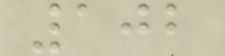102
